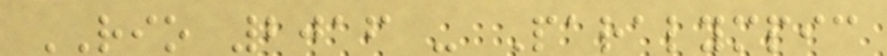RIO 2016 - Paralympic
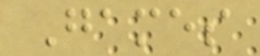Games
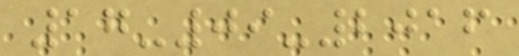17-09-2016
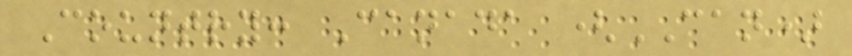Country: Canada (CAN)
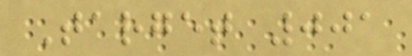Target 001
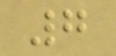7
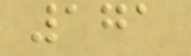171
